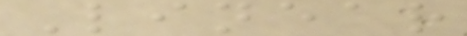Linear
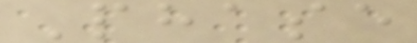Phase
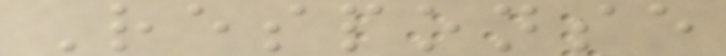Response
